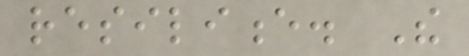resilience. The
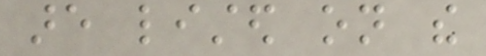are listed on the
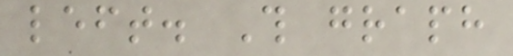left. This graph
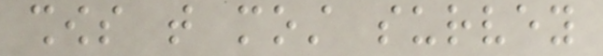shows that most survey
